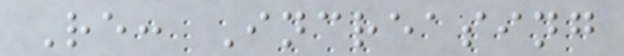Re: Increasing
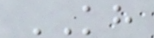KH
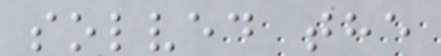solved the
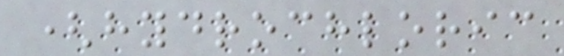(hydrochloric
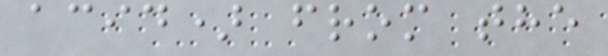acid) from the
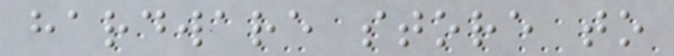hardware store to
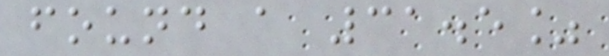found a 31.5%
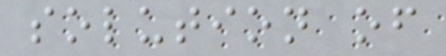solution of
